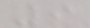9
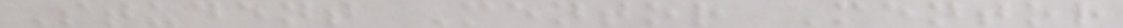Student Mentor Mentor
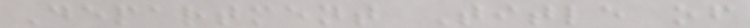Department Title of
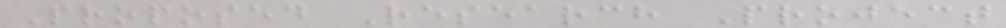Proposed Research Project
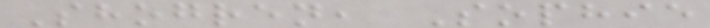Shogren, Sophie
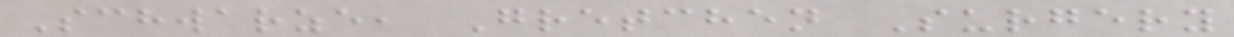Schwarze, Gretchen Surgery
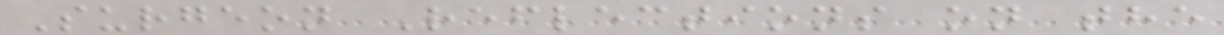Surgeon Reflections on the
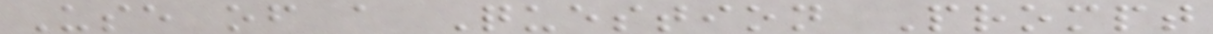Use of a Question Prompt
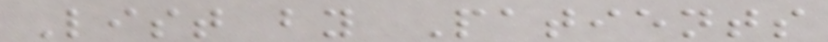List by Patients
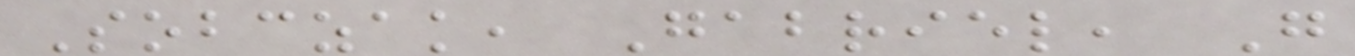Sobczak, Gabriel, G
